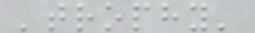'trophy'
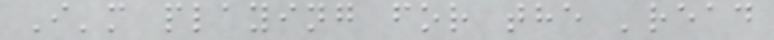I'm playing for the 'read
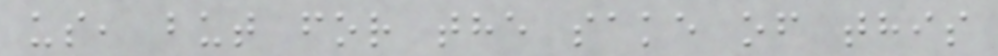us, but for the sake of this
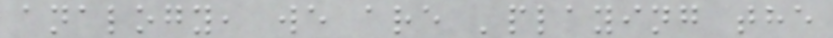analogy, we are 'playing the
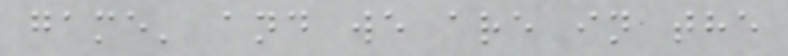game' and we are in the
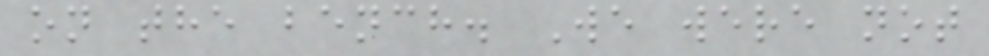on the bench. We were not
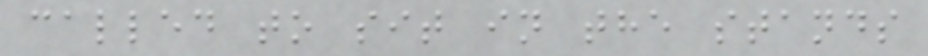called to sit in the stands
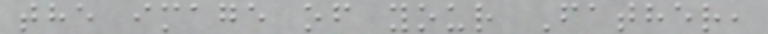the image of your Father,
